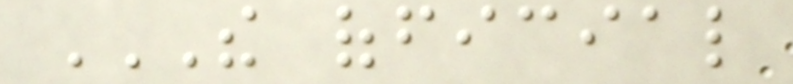THE OFFICIAL
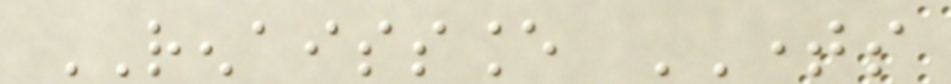RENAISSANCE TIMES
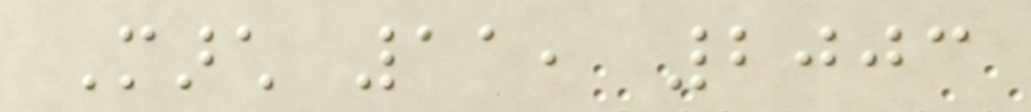March 11, 2003
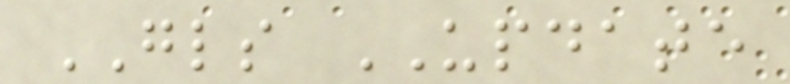GLS UPDATE
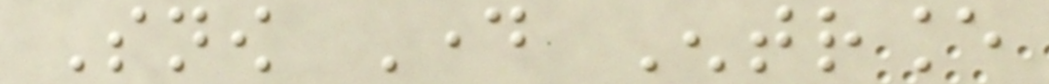Snow Day Entrance
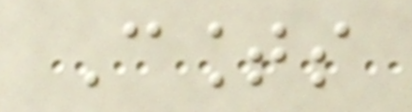Counts
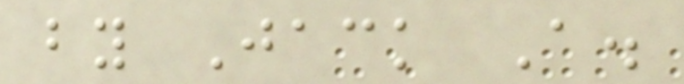by Jack A.
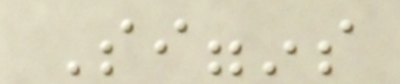Siggins
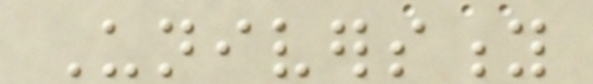University
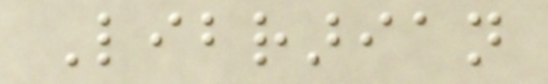Librarian
